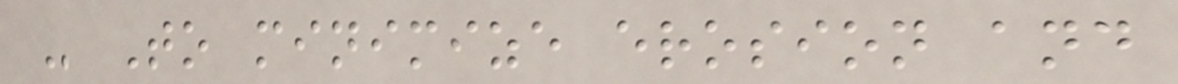- To minimize erosion and
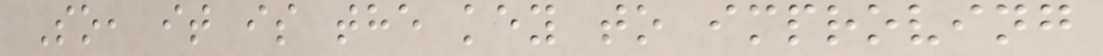So, it is the key to improving
